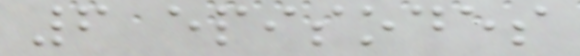6 episodes
